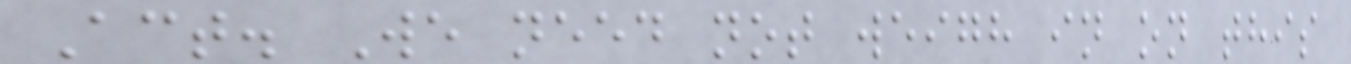Act. We need not weigh in on this
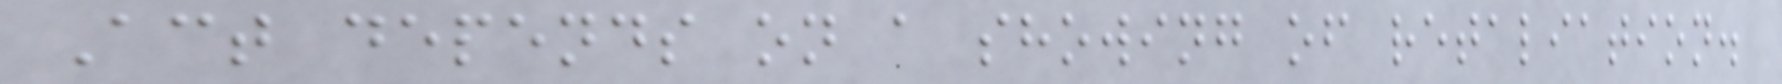Act depends on a showing of retaliation.
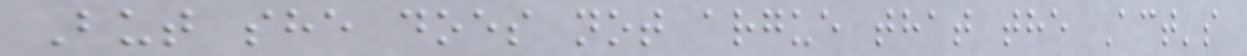But she does not argue that the Act's
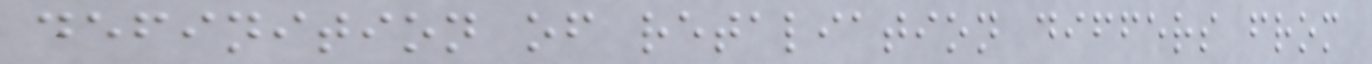definition of retaliation differs from
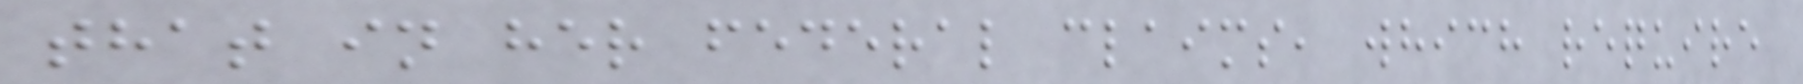that in her federal claims, which require
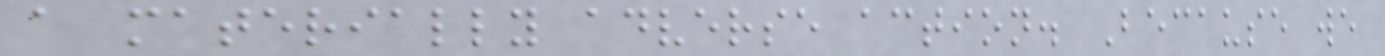a materially adverse action. Because we
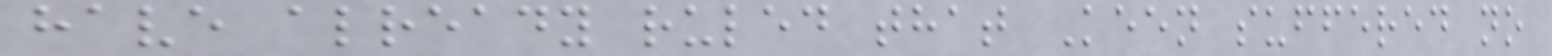have already ruled that Keen suffered no
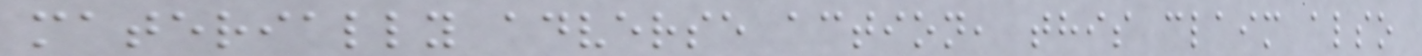materially adverse action, this claim also
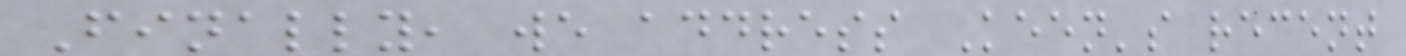Finally, we address Keen's recent
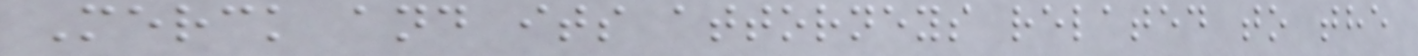Merck and its attorneys related to the
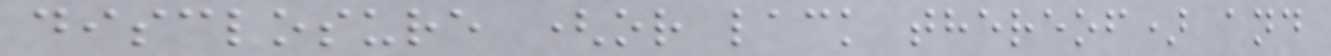disclosure (or lack thereof) and
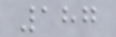187
